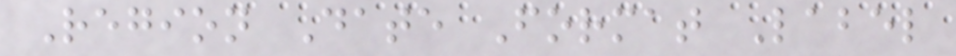Region Date Format Label
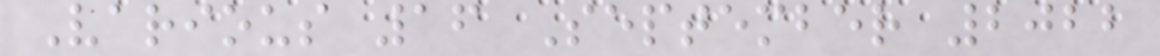Various 16 September 2022
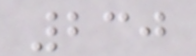230
